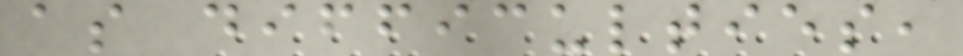as difficulties,
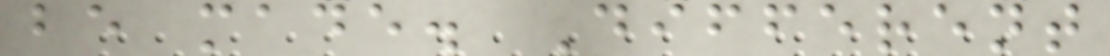be made. Different
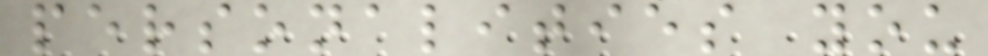personalities you
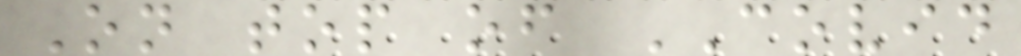On top of COVID
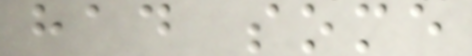had some
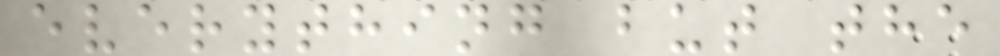everything but the
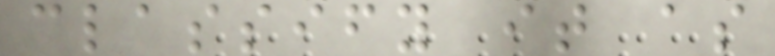classify it as
